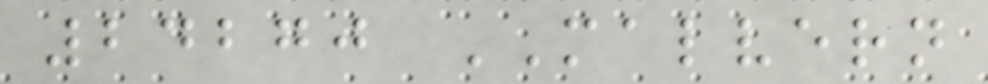24270 MALVERN
